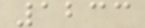1233
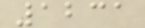1231
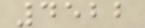4522
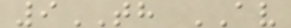9TH AV
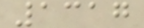1317
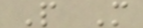P M
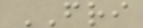FRI
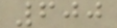600
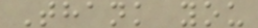Thank you
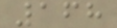168
